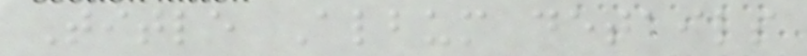Title Album details
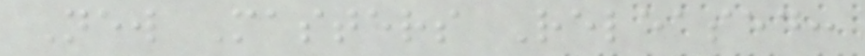New Masters Released:
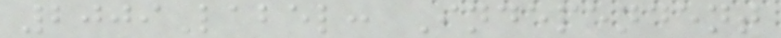2009Label: Independent
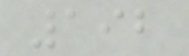192
